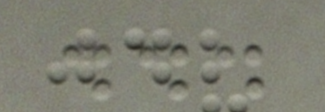...
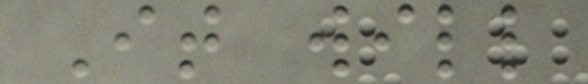It will
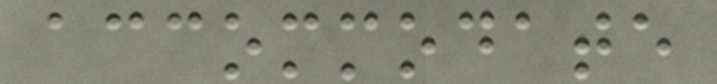accommodate
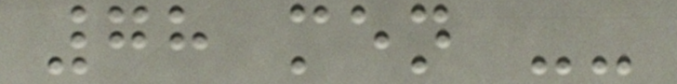78 men --
